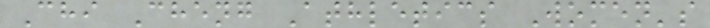Chi Cheng Athletics Women's
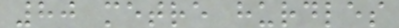80 metre hurdles
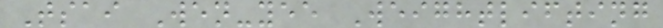Tsai Wen-yee Weightlifting
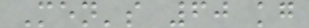Men's 60 kg
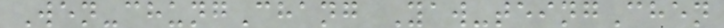Wen-chungChang Yaw-teingChen
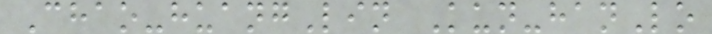Chao-huangLin Kun-hanLo
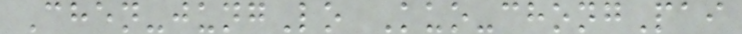Chen-jungLo Kuo-chongPai
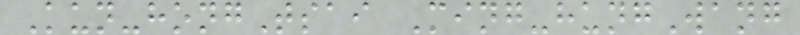Kun-hongTsai Ming-hungWang
